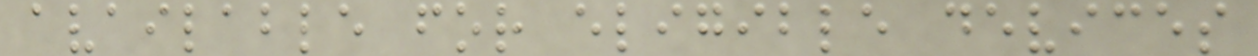available for eligible devices
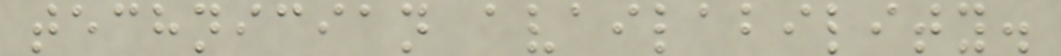technician availability.
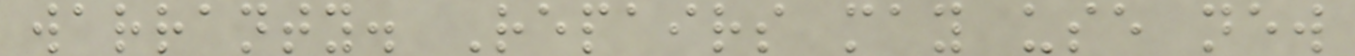warranty. Repairs may use new
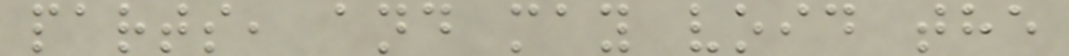parts, and may void the
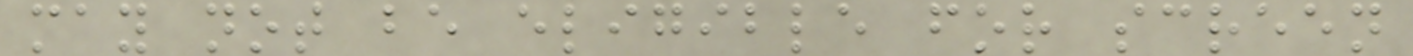may not be eligible for screen
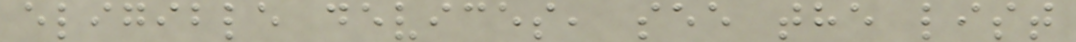eligible devices, see the list
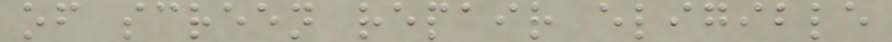of screen repair eligible
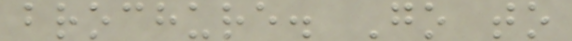brochure. Go to
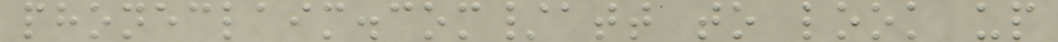phoneclaim.com/att to look up
